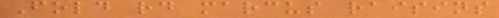Fold rd marcus raisins
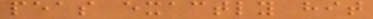peas exactly hit
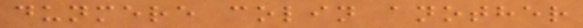dunmere colin another
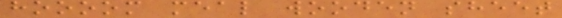hoooom meal wooden sheet
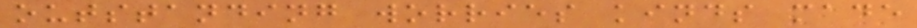outstanding worries kinds made
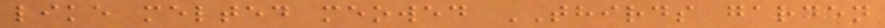like melted meowed THIRDS garden
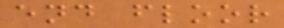end floor
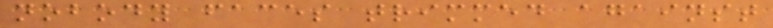nobody faces trimmed against
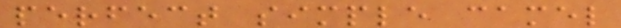perfect simple camel
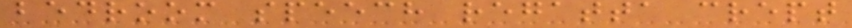bedroom speech regatta crept
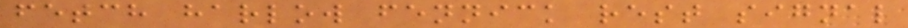fetch harlow fennick rest signal
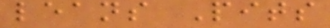leans Pits
